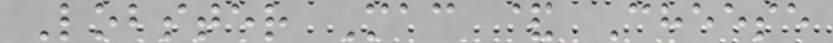Lobster Mac & Cheese
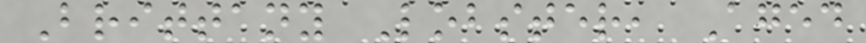Brittany Lobster, Aged
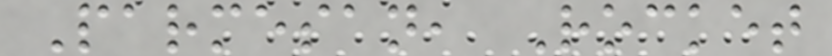Parmesan, Rocket
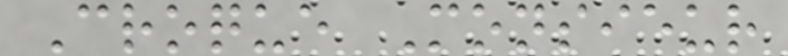Croque Monsieur
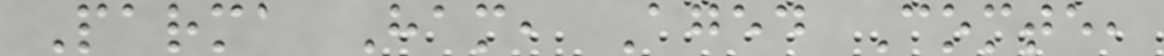Parma Ham, Aged Comte,
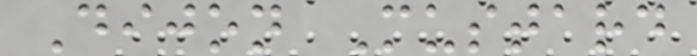Dijon Mustard
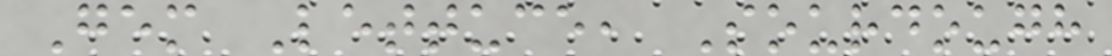Gem Lettuce, Sourdough
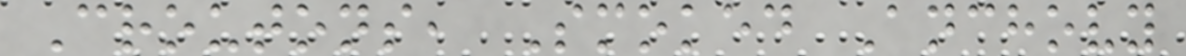Croutons, Smoked Anchovy
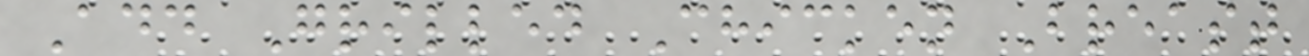Add Grilled Chicken Breast
